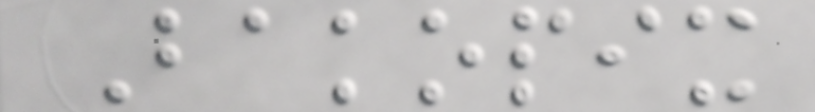Bakopix
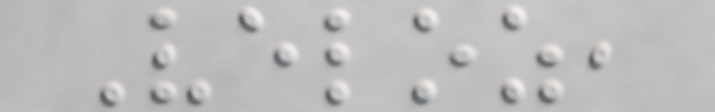Veloz,
